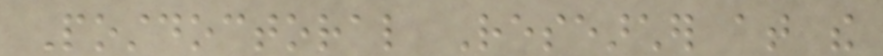Postdoctoral Researcher at the
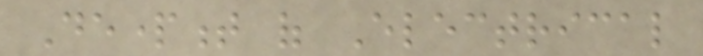Department of Electrical
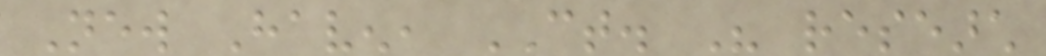New Haven, CT. His research
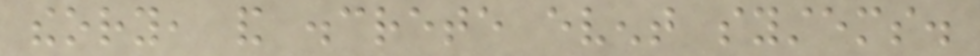theory, and discrete event systems.
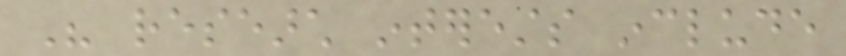His research interests include
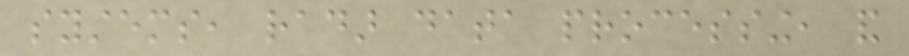systems, radar data processing, and
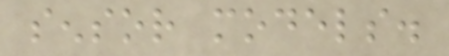sensor models.
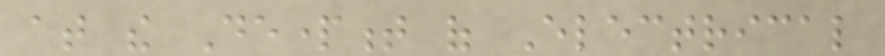at the Department of Electrical
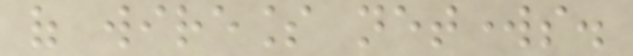of wireless networks.
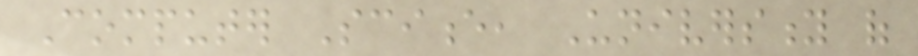Computer Science, University of
